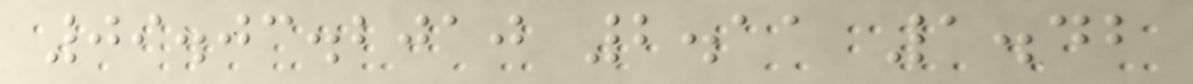09.03.2010 2.11 1.42
